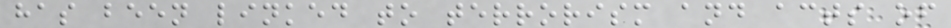has been linked to terrorism and acts of
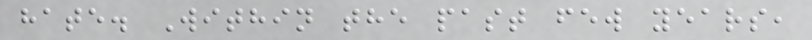hate. Within the past few years,
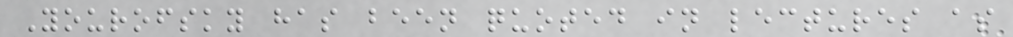Yourofsky has been quoted in lectures as
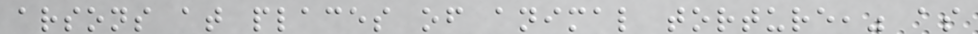arsons at places of animal torture," as
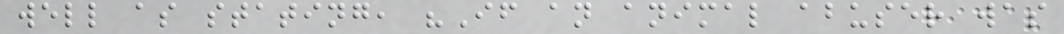well as stating, "If an animal abuser was
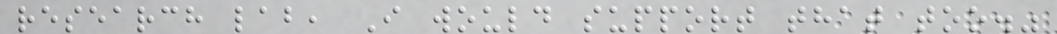research lab, I would support that too."
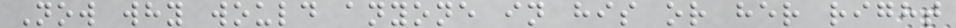Now why would anyone in his or her right
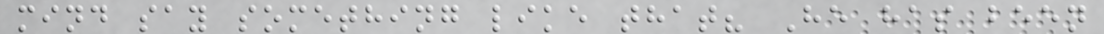mind say something like that? He has been
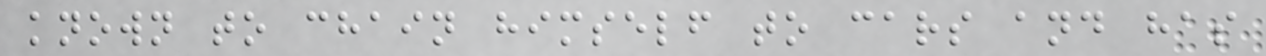known to chain himself to cars and has
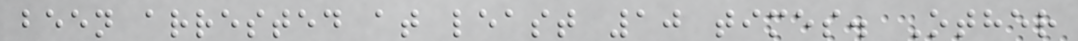been arrested at least 10 times. Other
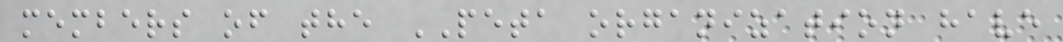members of the PETA organization have
